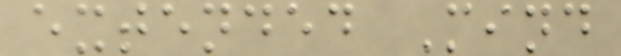extended Mind
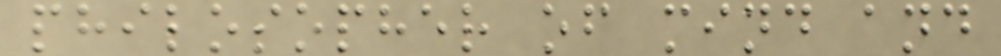philosopher of mind and
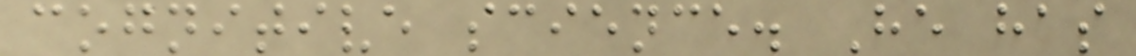cognitive science. He has
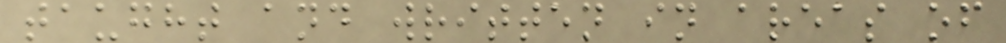taught and written in areas of
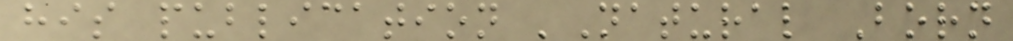his publication 'Natural Born
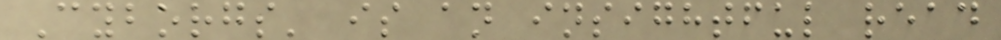Cyborgs' is an insightful read
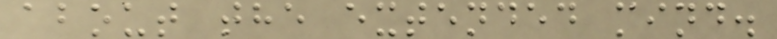about the extended mind.
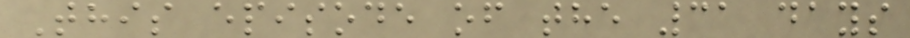This episode of the 31 days
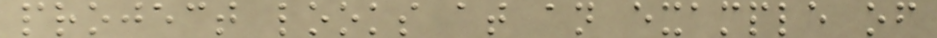project looks at an example of
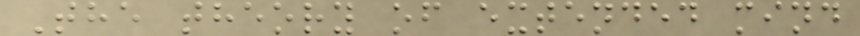The theory of extended mind
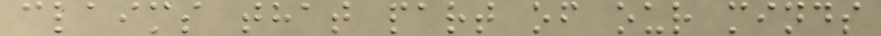claims that part of our minds
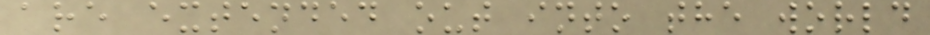are extended out into the world
